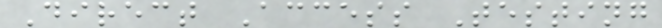Direct Access Testing
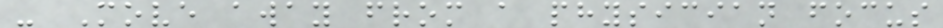- Move away from a physician focus
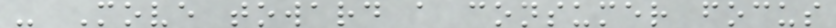- Move toward a consumer focus
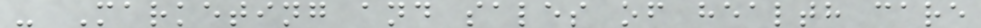- Marketing and sales of health care
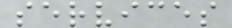services
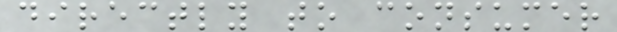directly to consumer
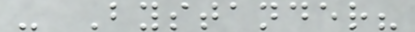- Bystander?
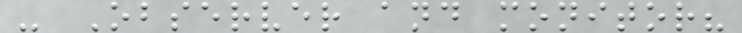- Observer and monitor?
